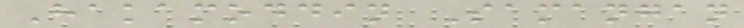Hakamoddin Samangan
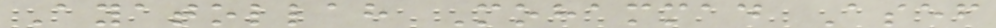Ayatollah Mohammad Asef
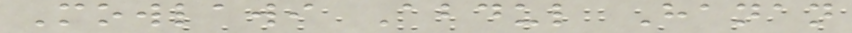Mowlawi Abdul Hanan
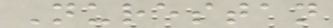Nurestan
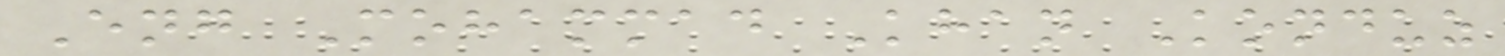Eng Mohammad Khan Konduz
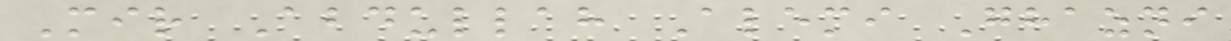Mir Abdullah Alemi Ghazni
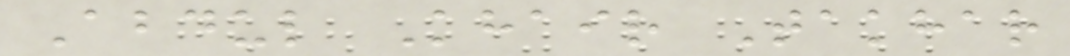Abdul Khair Takhar
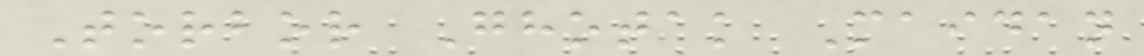Torbor Ghotak Maidan
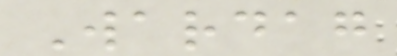Wardag
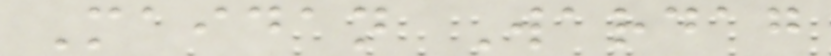Maidan Wardag
